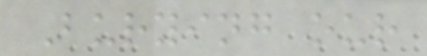Burying our
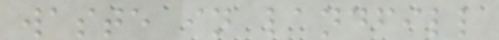waste in landfill
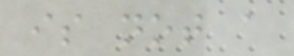is not a
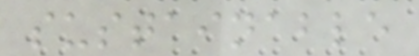sustainable
